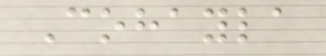Cohayla
